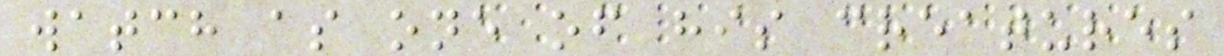watch as one of his creatures
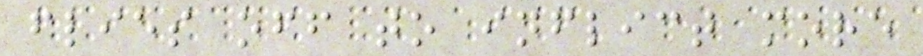flies off to inflict more
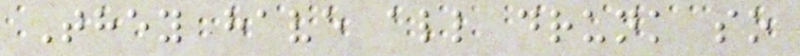They have all drunk so
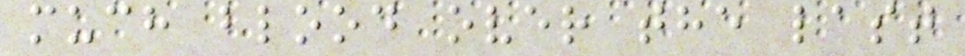much blood over the last
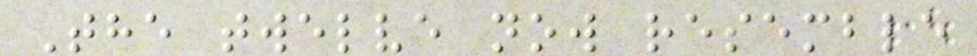The twelve now resemble
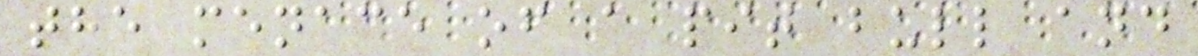the menace of a pit bull and
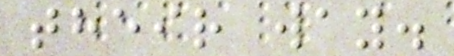their way.
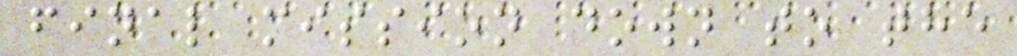final mission down to the
